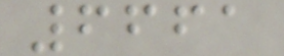6661
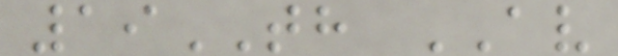19TH AV
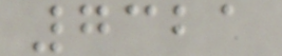7321
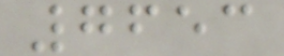7653
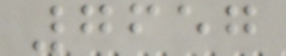7657
